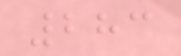283
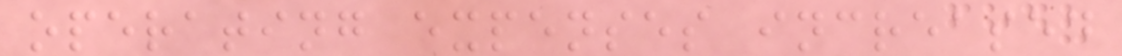operating expenses increased
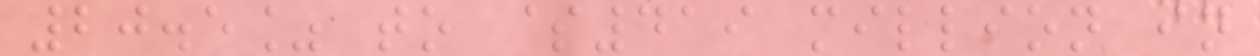20.5% to $419 million in
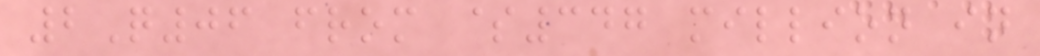2Q06 from $347 million in
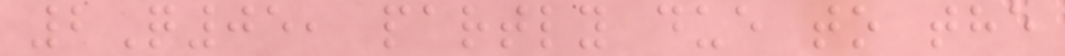2Q05, partly due to the
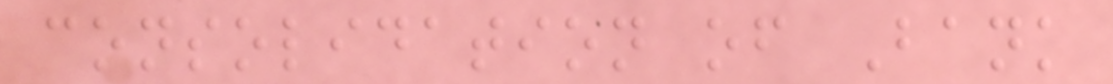consolidation of Bank
